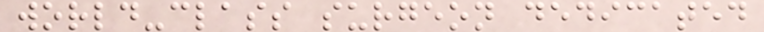world-class surgeon dedicated
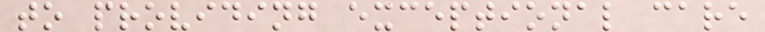to providing exceptional care
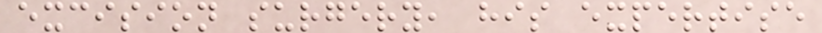excision surgery, his expertise
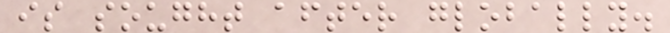is sought after globally.
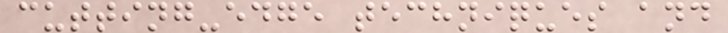cutting-edge techniques and
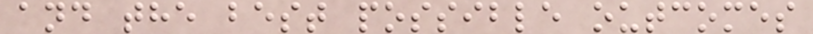and the best possible outcomes
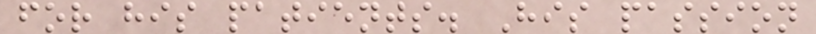for his patients. His passion
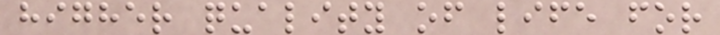higher quality of life for
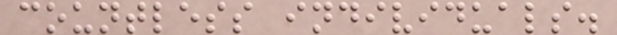countless individuals.
